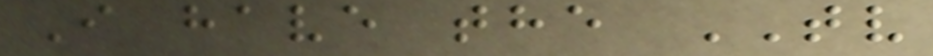I have the TV
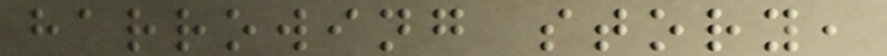harrowing story,
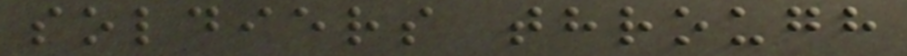soldiers through
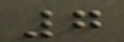7
